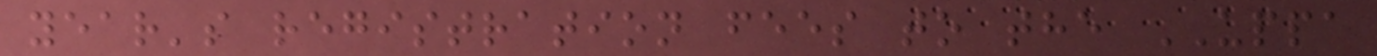year's registration fees to the UPPA
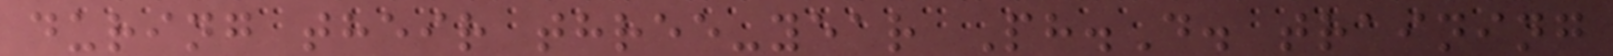during their three-year Ph.D. training
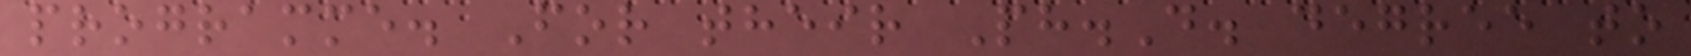programme. For their Ph.D. degree to
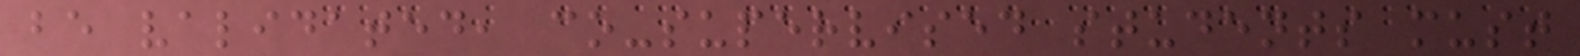be validated, co-supervised students must
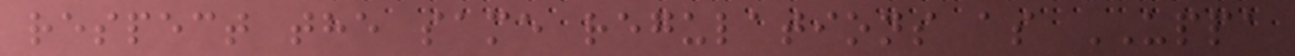respect the same regulations as UPPA
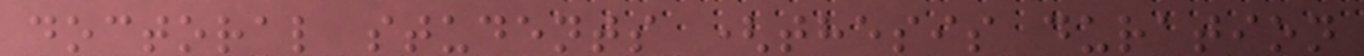doctoral students (thesis duration
